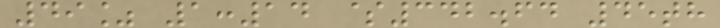49% 1:14 $342.64 45th
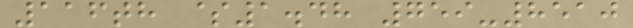116th $1.48 759-8510
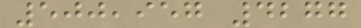500,957 4277
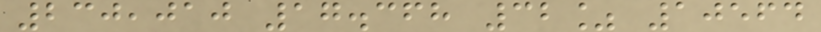230,010 17.368 32% 10564
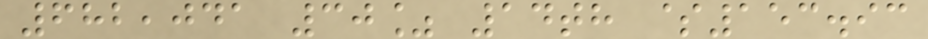682,041 30% 14th $153.93
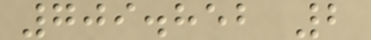709.852 2
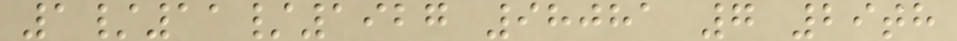1/11/1927 98081 7 29th
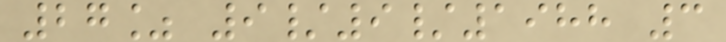27% 9/9/1988 3
